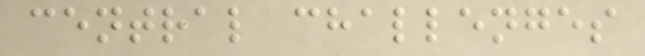central challenges
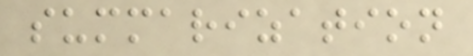summarization
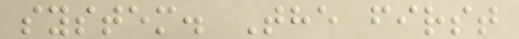system. The first
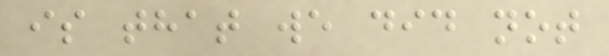is that we did not
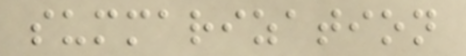summarization
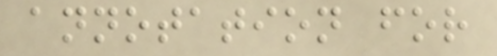annotation for
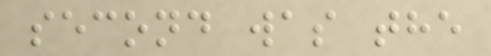second was the
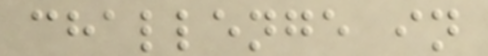challenge in
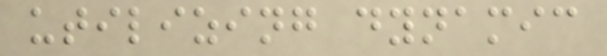utilizing dynamic
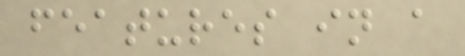features in a
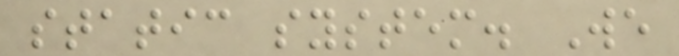static system. We
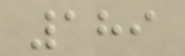189
